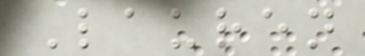Lauren
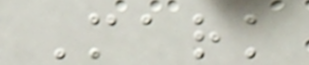Mark
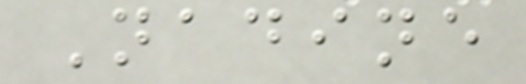Nadine
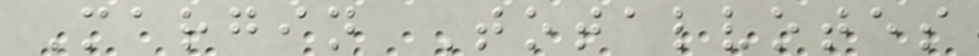Margin Totalvotes
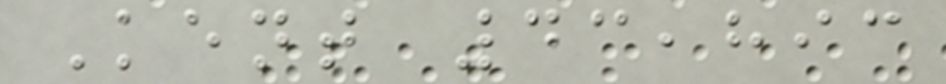Kent 43,893
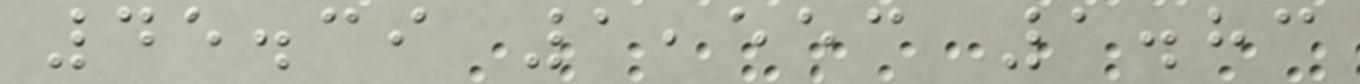45.39 1,553 1.83
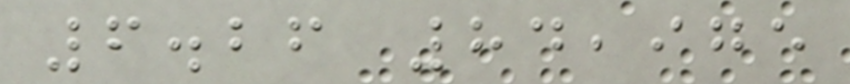6.26 84,975
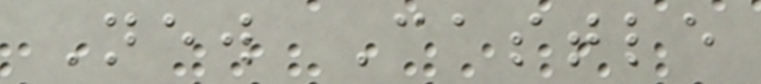New Castle
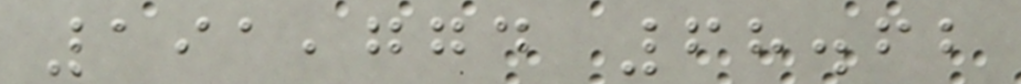191,774 68.62
